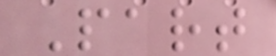Part
